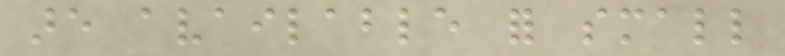are available for small
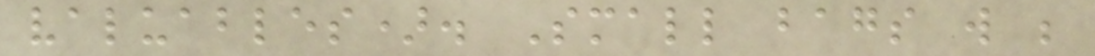valuables). Small bags will be
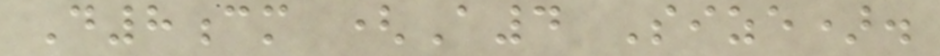D8cm (A4 Size).
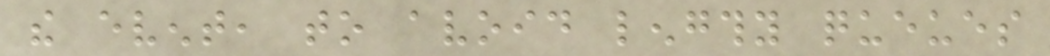the event, to avoid lengthy queues
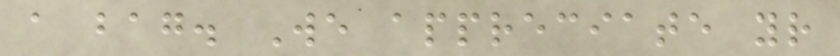a bag. We appreciate your
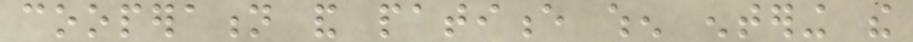cooperation and patience when entering the
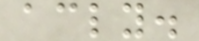accordingly.
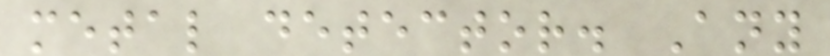metal detector. Any
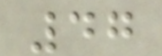47
